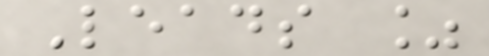Leads %
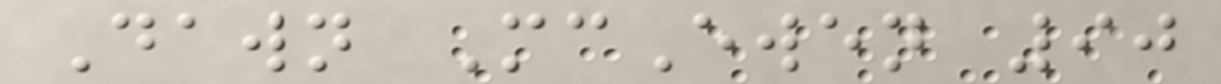Dawn McEwen 90
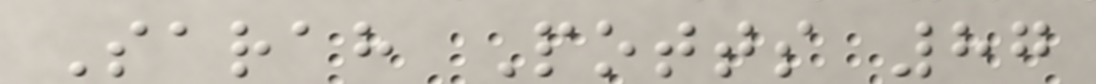Sarah Potts 87
